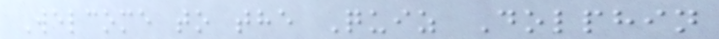Welcome to the Quiz Dolphin
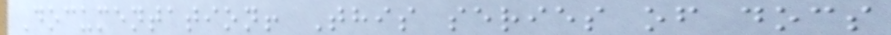Documentation! This series of docs
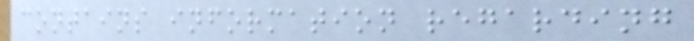contains information regarding
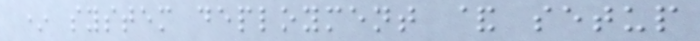* system deployment & setup
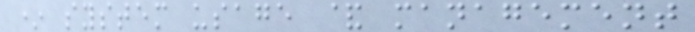* system usage & management
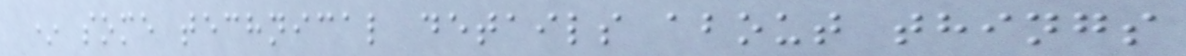* some technical details about things
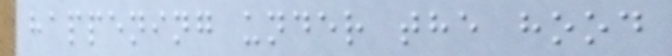happening under the hood
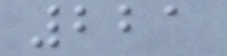221
